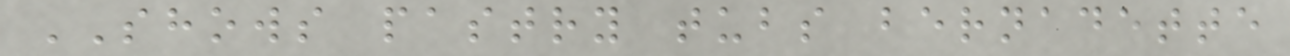SHOWS pastry tubs bernadette
